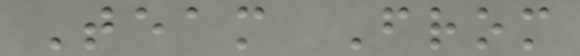Team From
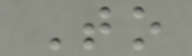To
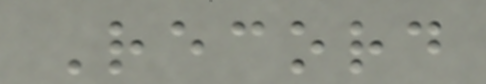Record
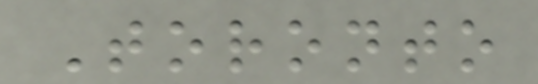Toronto
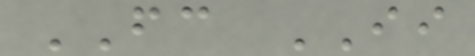FC II
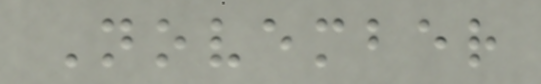November
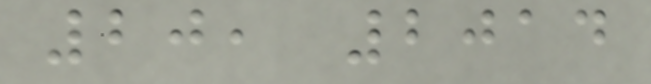20, 2014
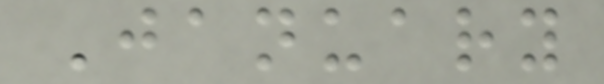January
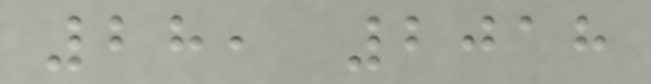28, 2018
